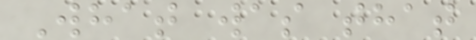What was that
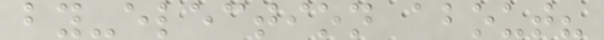by-election about?
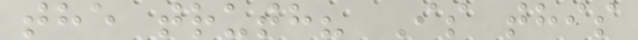the truth? Is this
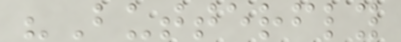"Butterfly
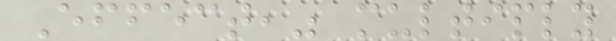Effect," multiply
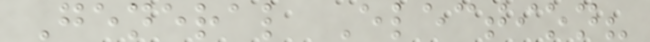General Election?
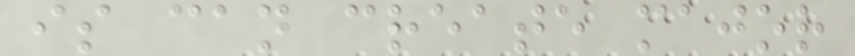is can create major
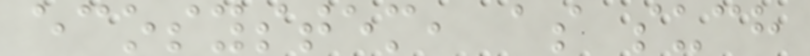ecosystem, as such
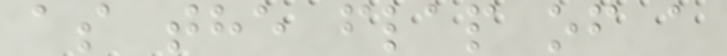as the flap of a
